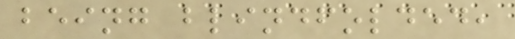being blindfolded,
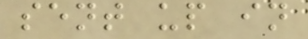sent up in
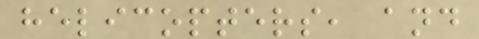helicopters, and
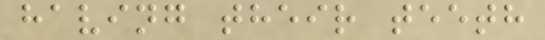having their teeth
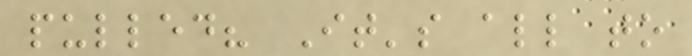pulled? It's all to
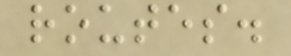routes.
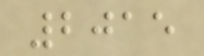2015
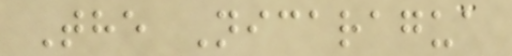The Nicaragua
